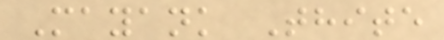Mayank Thite
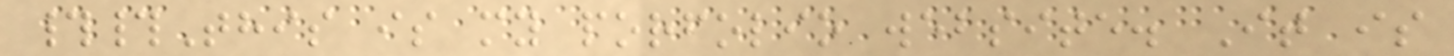##This is my porfolio website. It is
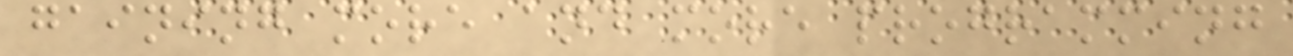gaining more and more programming
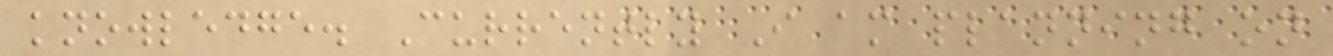knowledge. Currently I am planning on
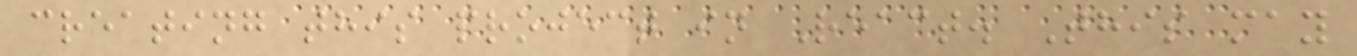creating this project in React. This may
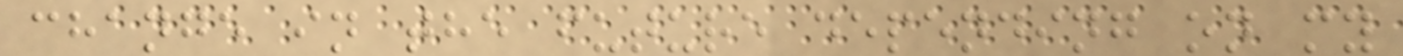change in the future depending on my
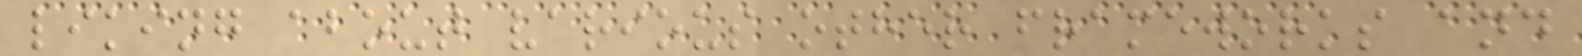liking about various other frameworks and
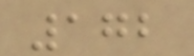172
